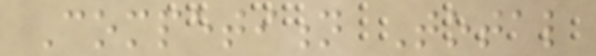Competition Total
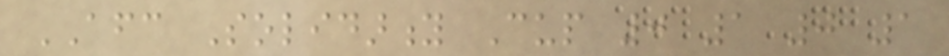AFC Solidarity Cup 0 1 0 1
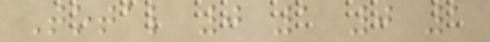Total 0 1 0 1
